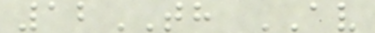12TH AV
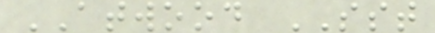ATWOOD SST
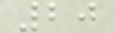20
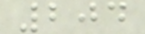204
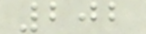202
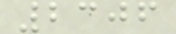2306
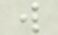w
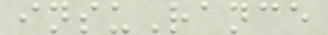insuRance
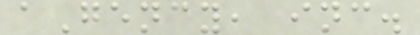aGency, inc.
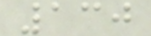130
